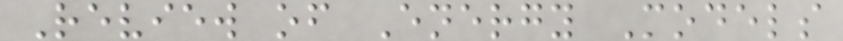Review of Energy Models
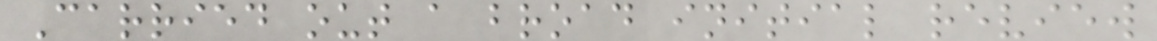Carried out a broad initial review
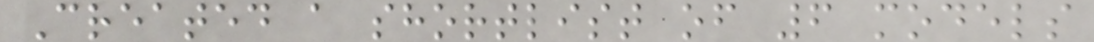Created a shortlist of 6 models
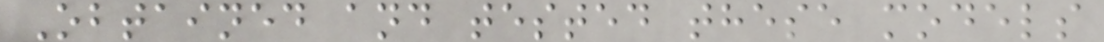Obtained and tested these models
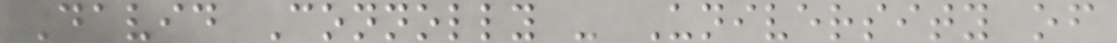David Connolly - University of
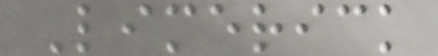Limerick
